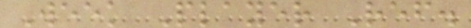Week Player Ref.
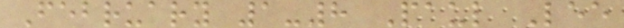February 1-8 Paul Lee
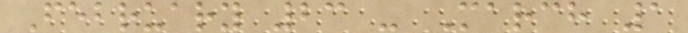February 23 - March 1
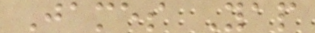James Yap
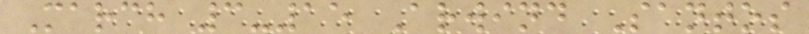March 3-15 Arwind Santos
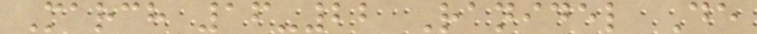March 16-22 Ranidel De
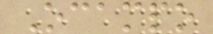Ocampo
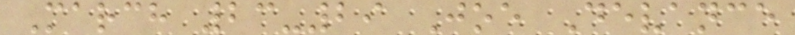March 23-29 Joe Devance
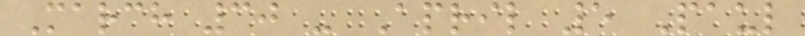March 30 - April 5 Paul
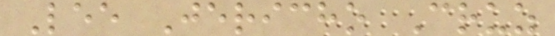Lee Jericho Cruz
